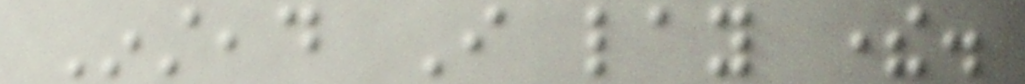Instead I lay there.
